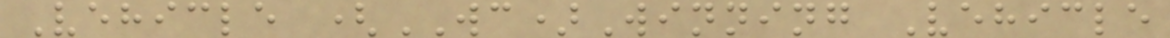Vehicle (WC)Winning Vehicle
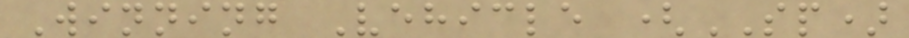Winning Vehicle (SP)
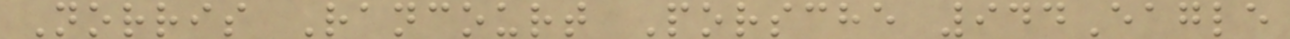Norris Rancourt Porsche 944Eagle
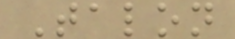Talon
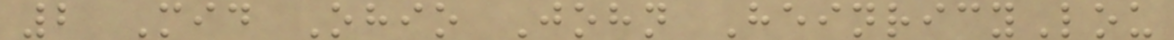2 Mid Ohio John HeinricyLou
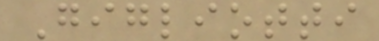Gigliotti
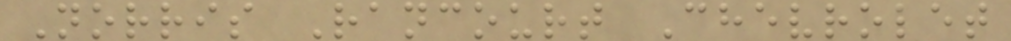Norris Rancourt Chevrolet
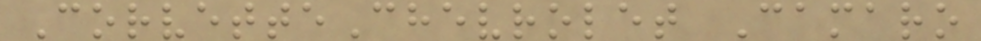CorvetteChevrolet Camaro
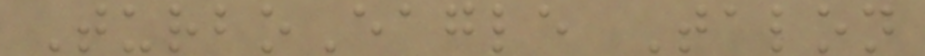TurboEagle Talon
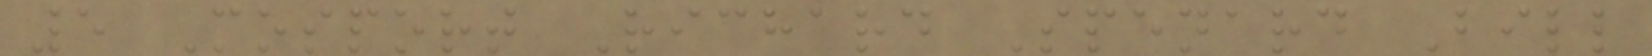5 Mosport Richard Spenard Bill
